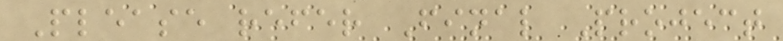Please refer Final Project
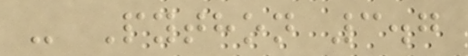- Python 3.7
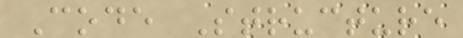Code Structure
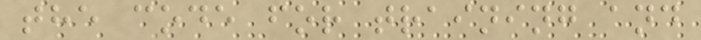the code for training and
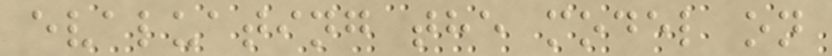evaluating the model on
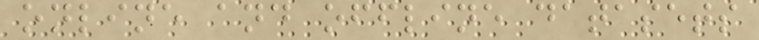online and offline datasets
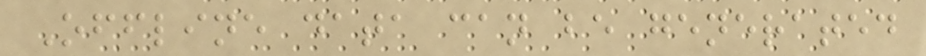Offline data can be generated
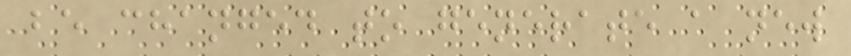be changed to generate a new
